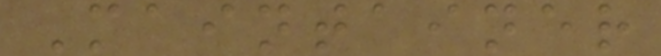Maintainer
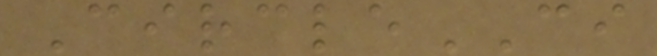CircleCI
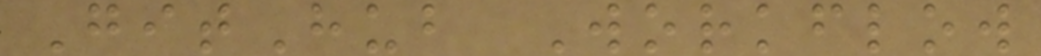GitHub Workflow
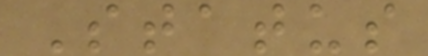Status
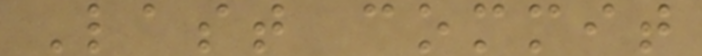Last commit
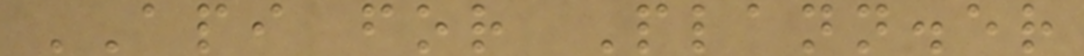API for Plann.er
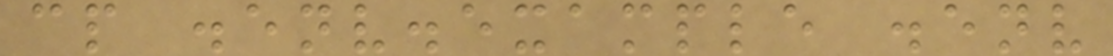cp .env.example .env
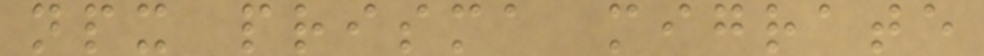npx prisma migrate
